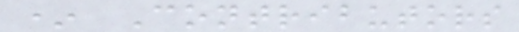* Contributors
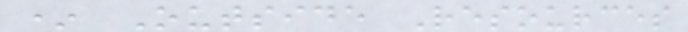* Outside Resources
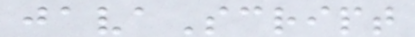javaScript
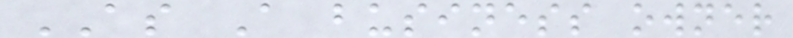AS A business owner
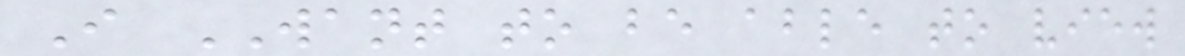I WANT to be able to view
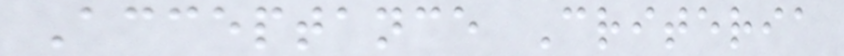Acceptance Criteria
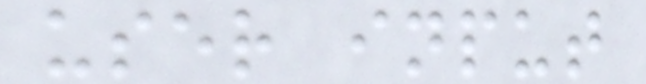user input
